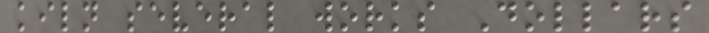kiln several works Dollars
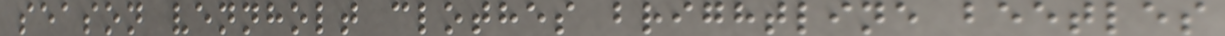season vennholt clothes brightline beetles
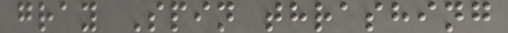gray Spin thrashing
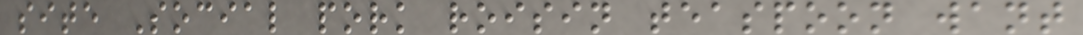site Social pork roisin teaspoon want
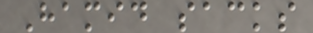Hamid sacks
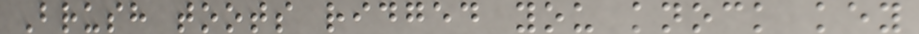Brush toots ridged you knock key
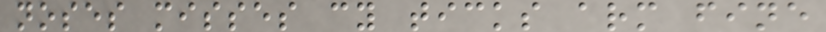noses misses cy ticks arm fine
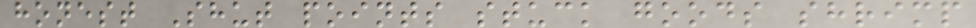honest Shut points stuck goods shrimp
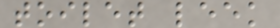toilet leek
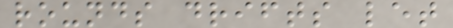rounds drifts let
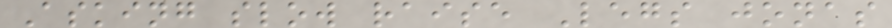Asking slow raise Legs jonas
